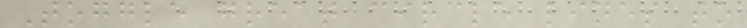Toggle great circle lines to
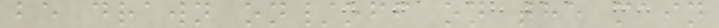be drawn on/off on the main
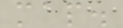map.
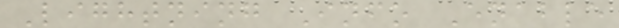Lightning Info Enable
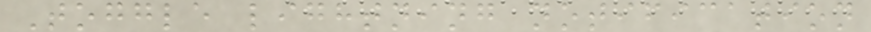Toggle lightning notification
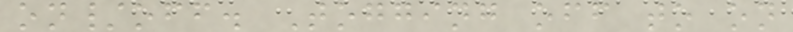on/off. Togging off to on
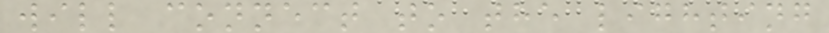will connect to the lighting
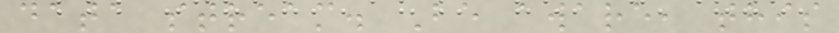data stream. Be aware, this
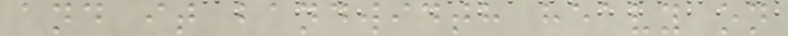and it bandwidth heavy on
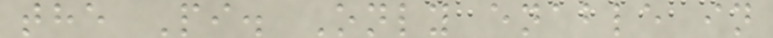the Pi. Only enable in
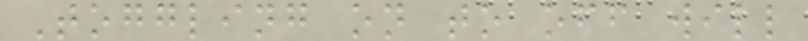Toggling on to off will
